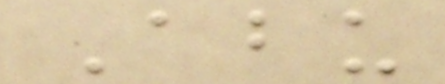Abu
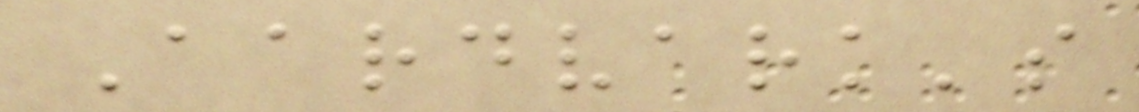Aardvark's
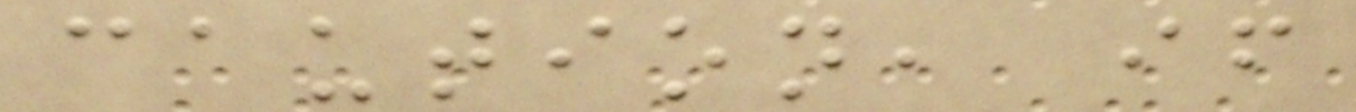caution, if
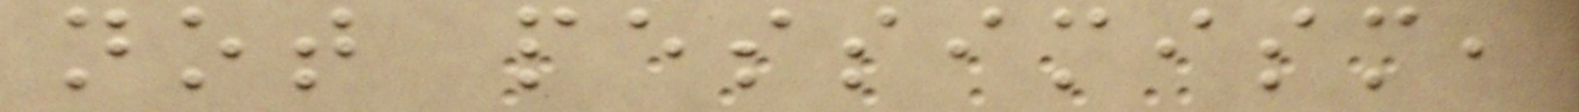not pessimism,
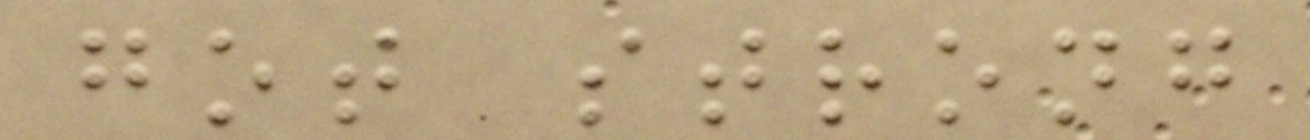got strong
